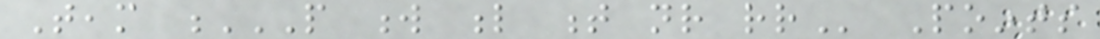Team P W L T NR RR Points
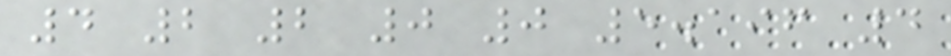4 2 2 0 0 5.196 4
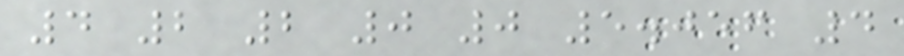4 2 2 0 0 5.056 4
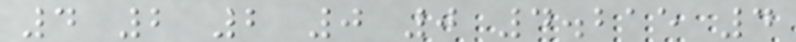4 2 2 0 0 4.215 4
